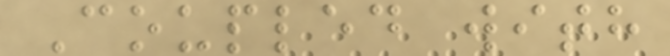Coupled with
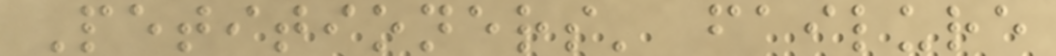Petitioners' failure
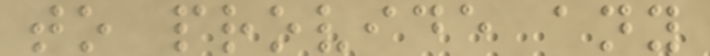to provide any
